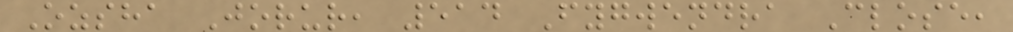Ozsha Jorur, 514 Fygwendra Close,
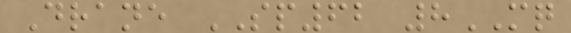Drane SP62 8MQ
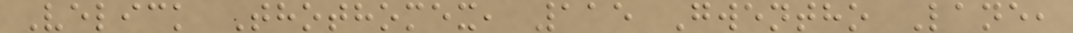Velick Thothomex, 115 Gwentho Lane,
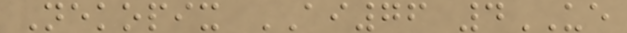Nekopix AI76 4UE
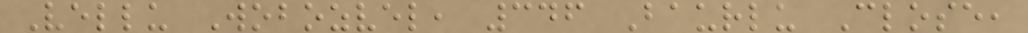Vellu Wobozvel, 346 Baurlu Close,
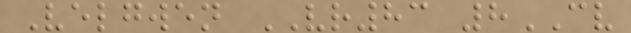Velgwen VR83 8CV
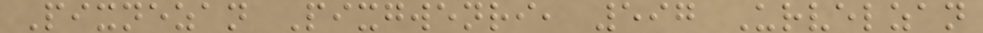Pixnezan Pixgwenri, 597 Urvelzan
